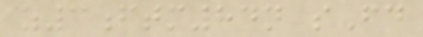z3ftm84n sFd
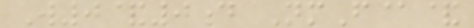W0&0d NmF@&
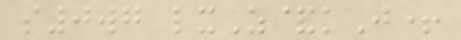s0wg lxZ&kJ+
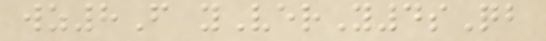wz8F yVerY4sQb
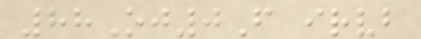88Oj0F irvb
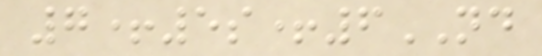7+5s+6ND
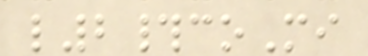l2#coMi
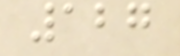127
